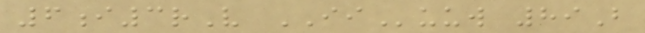6i3rV IIuuw 89B
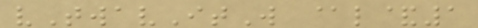vTwavItW @l&1
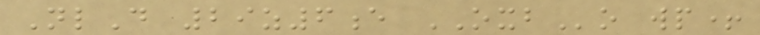NlD 29z6e OXBo wp+
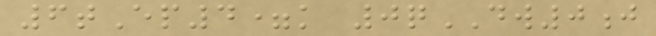6tEp4=k 0qDW0j
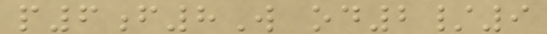p6f8W od2/9
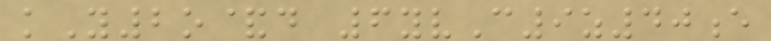kY2o&d 6yvC9z40e
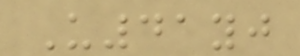U41yj
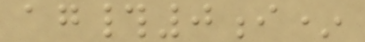ag#0i*
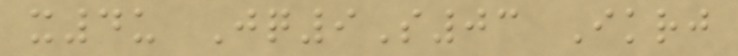x4u Jq9S03 Ikrj
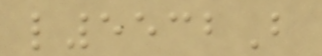l5532B
